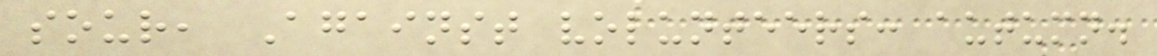sour, Against volunteers: autumn.
